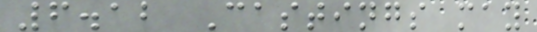6.12 Castings may
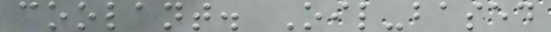coolant. Oil-based
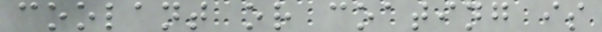coolant or coating is
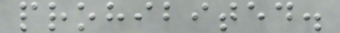prohibited.
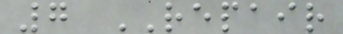7 REPAIR
